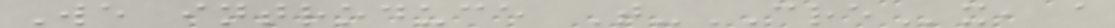We introduce T-CREx, a
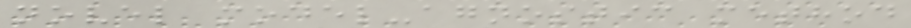novel model-agnostic method
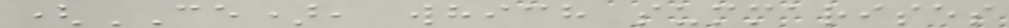(CE), which summarises
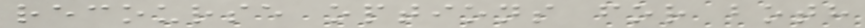recourse options for both
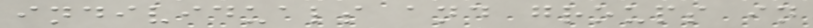individuals and groups in
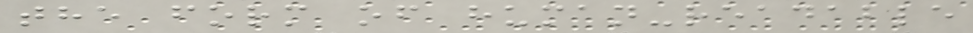the form of human-readable
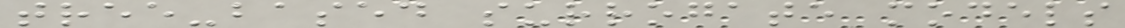tree-based surrogate models
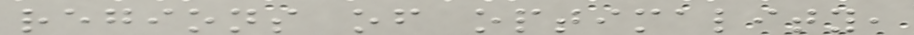regions of optimality,
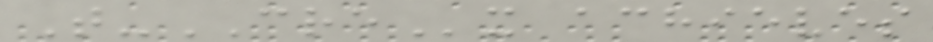T-CREx achieves
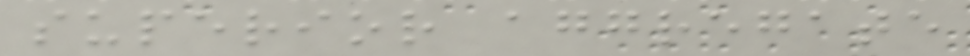superior aggregate
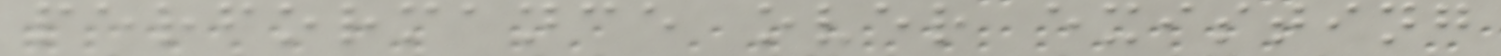performance over existing
